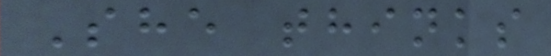She thinks
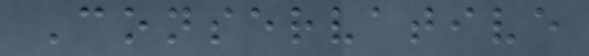Conservative
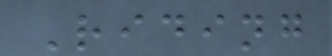Riding
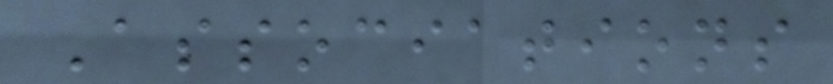Associations
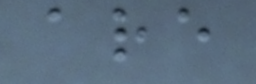are
